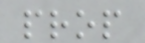prop
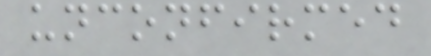unconfirmed
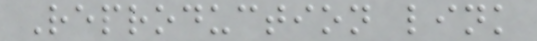Reproduction link
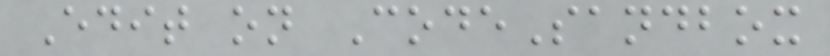Edit on CodeSandbox
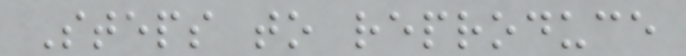Steps to reproduce
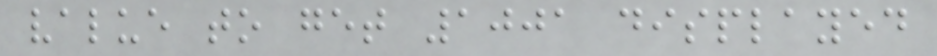value to get 1001 displayed
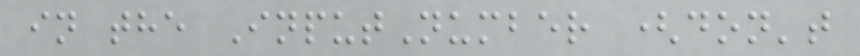in the InputNumber (don't
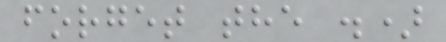forget the .)
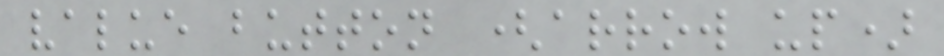value button (arrow up)
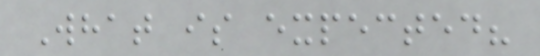What is expected?
